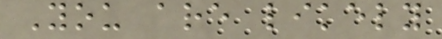You are likely
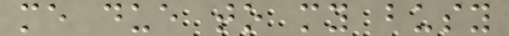me due to my busy
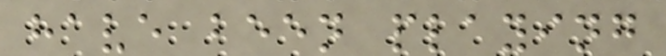have been playing
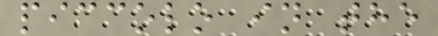piccolo in the
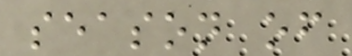season of
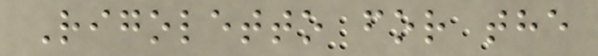Rigoletto for the
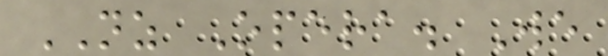NZ Opera. We
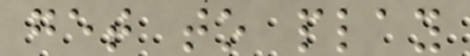get to play
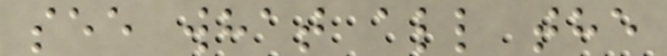see what all the
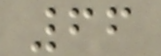66
